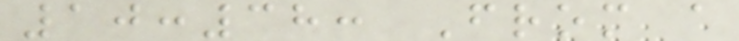10:38: From a
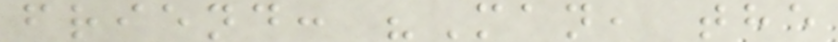friend: "Man, the
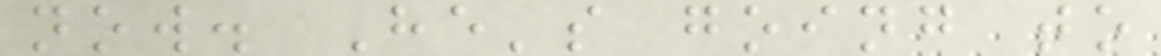now. He's going to
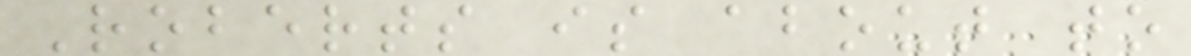Roberts is about to
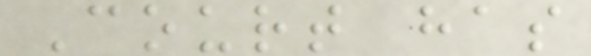Court has
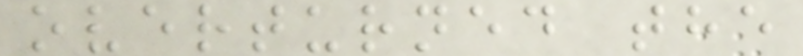overturned the
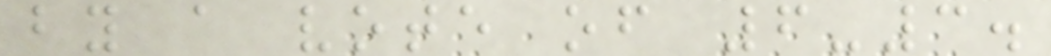by a vote of 6-3.
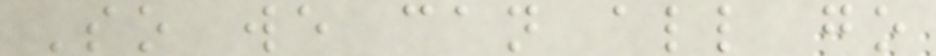So we can all go
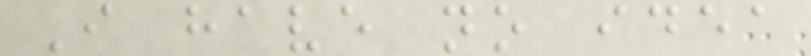I have no idea
